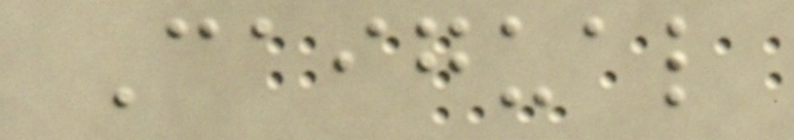Caigual
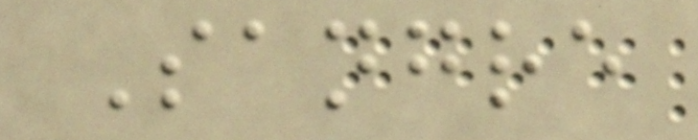Sangre
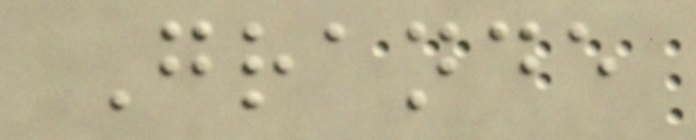Grande
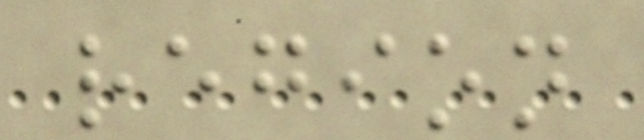region
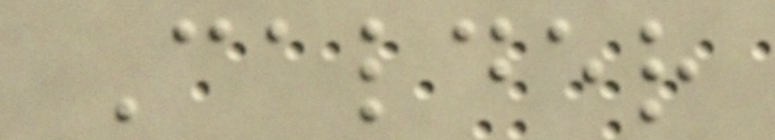Calder
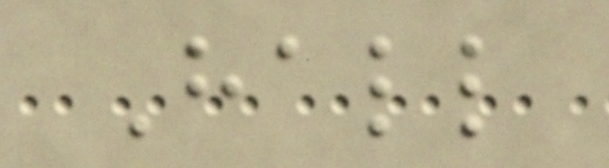Hall
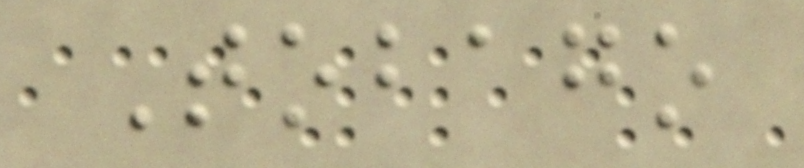Tobago
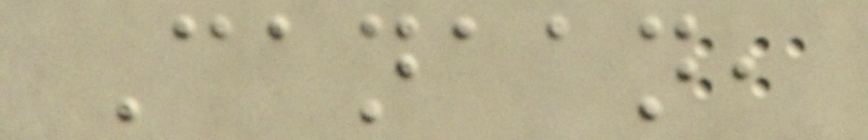Canaan,
